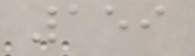159
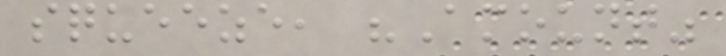squeeze, "Amount"
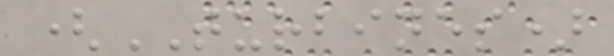(TURBINES)
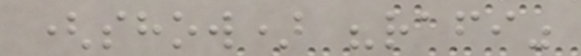(show) "rafi"
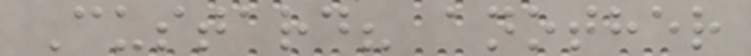Custard? another
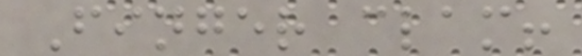Finger clam!
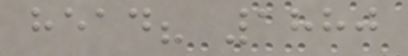head? 1880
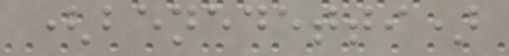(benedetti)
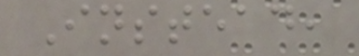Instead,
